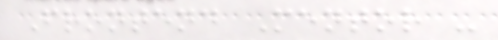Frontend Mentor -
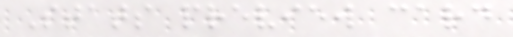Stats preview card
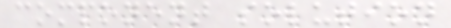component solution
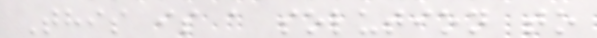This is a solution to
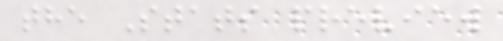the Stats preview
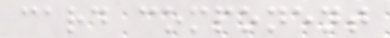card component
